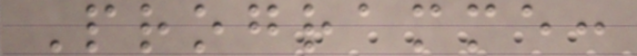Programme:
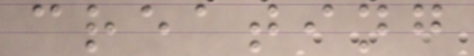creating
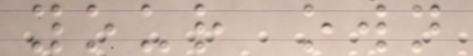your own
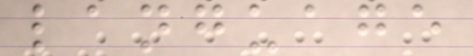language
